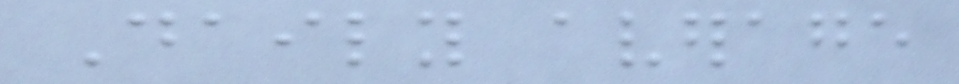Daily average
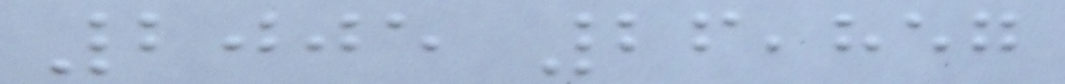2005 26,857
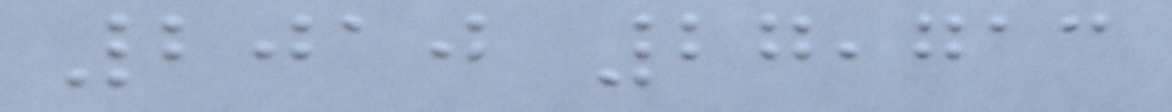2010 27,713
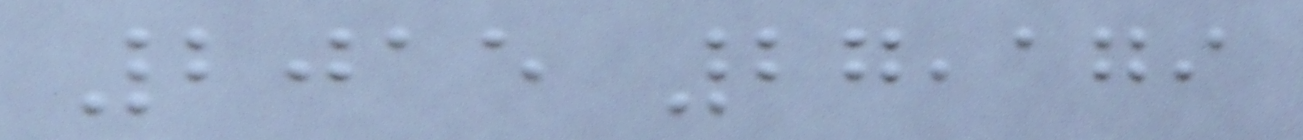2015 27,179
